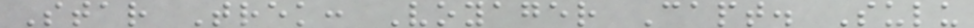Star Trek: Voyager Capt. Sulu
